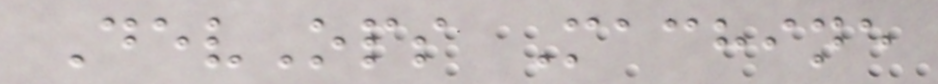DevOps Machine
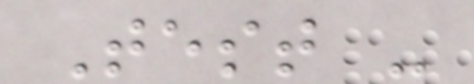Test -
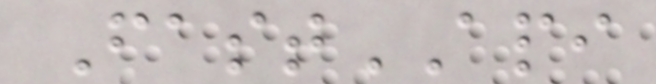FastAPI
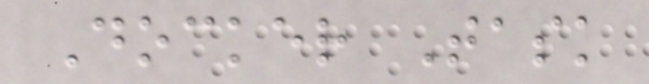Docker Task
